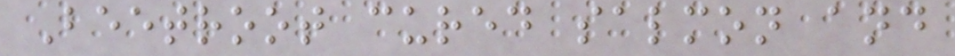Beetroot cured salmon and
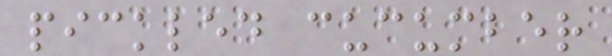pickled cucumber
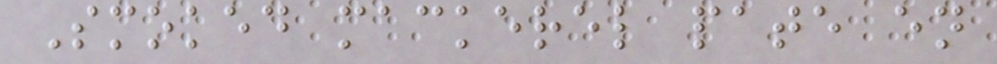Smoked mackerel pate en
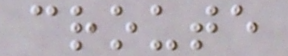croute
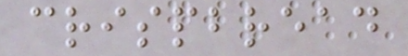crispbread
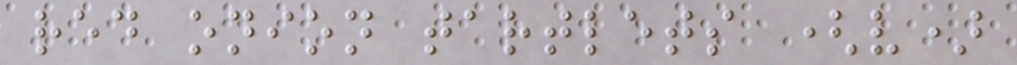red onion tartlets (v)
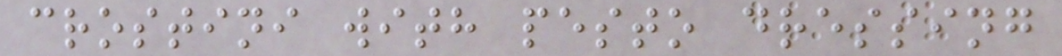crostini with pesto dressing
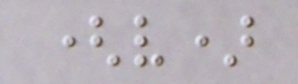(v)
